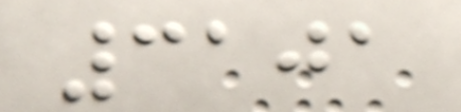3101
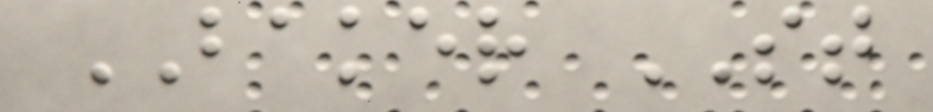BAKER ST
